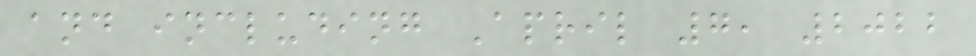and including April 7, 2022
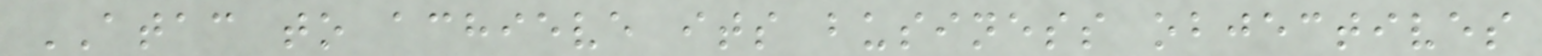ATAC to achieve its business objectives
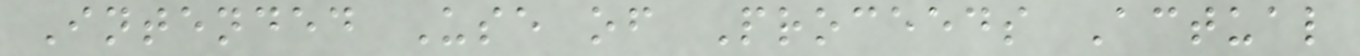Intended Use of Proceeds Actual
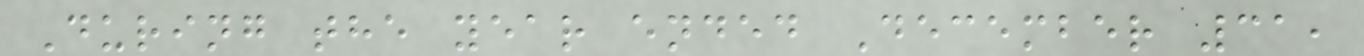During the year ended December 31,
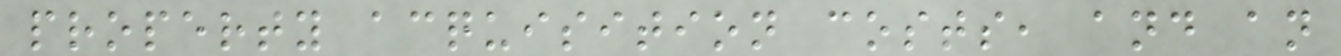property acquisition costs, and an
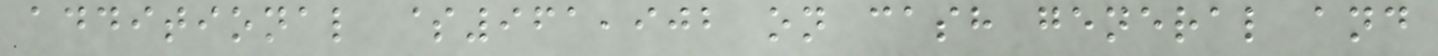additional $961,902 on cash general and
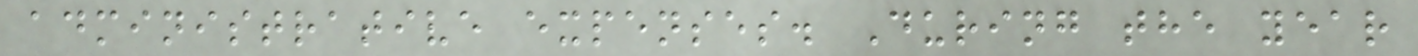administrative expenses. During the year
